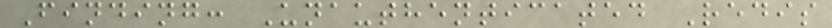Finding: Unauthenticated Redis
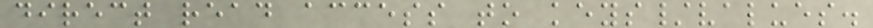direct read access to keys/values.
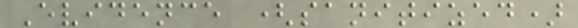Evidence (sanitized)
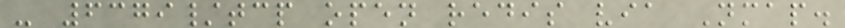- 6379/tcp open redis via Nmap.
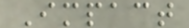Impact
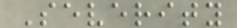Severity
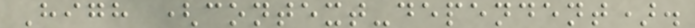High (context-dependent).
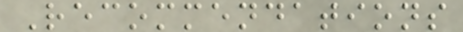Recommendations
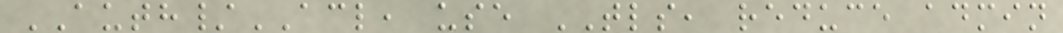AUTH/ACL, use TLS, reduce admin
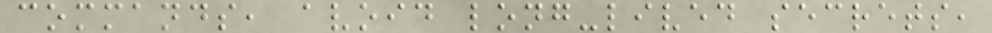commands, avoid long-lived secrets,
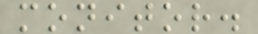monitor.
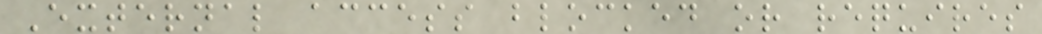External access blocked or requires
